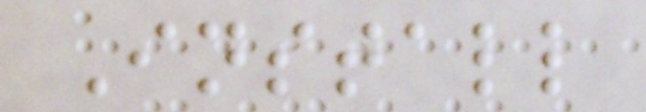Install
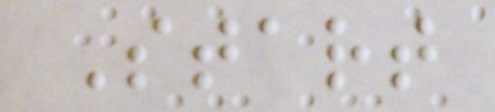Start
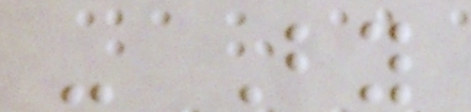- By
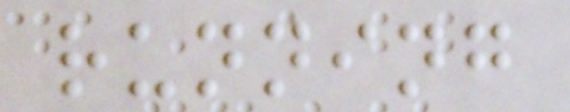running
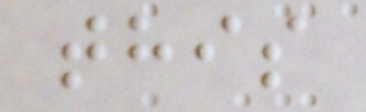this
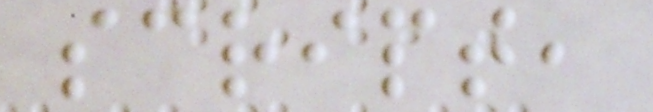script,
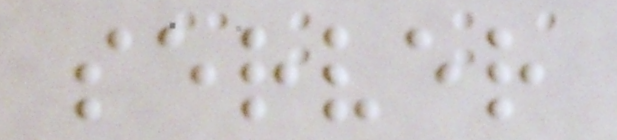server
